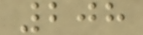208
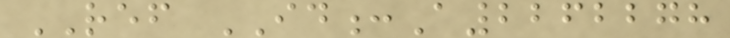REF ID:A2262278
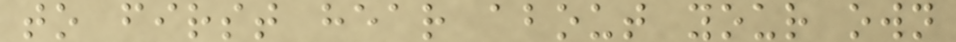to first hear about your own
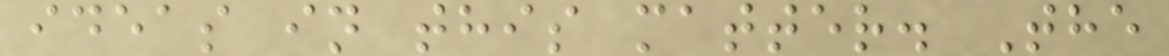ideas in this matter. The
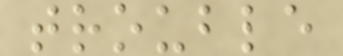trouble
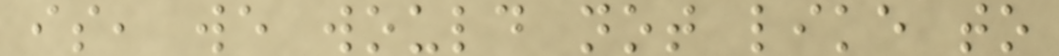is, we would not like to
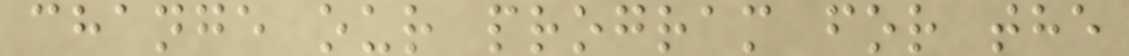change our program for the
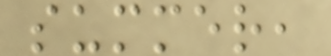summer,
